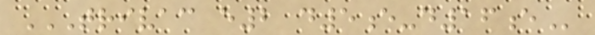TRIVAC E2 D5E-D16E
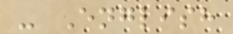- English
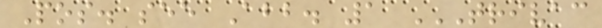Pos. see Abb. 1 TRIVAC
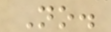No.
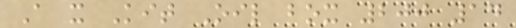A x Kit Oil box 200 14
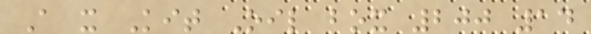A x Kit Oil box 200 14
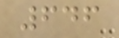646
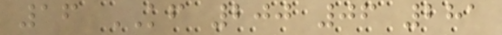16 KF 200 06 281
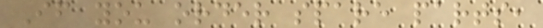If you order spare parts,
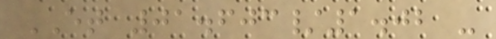ET 01.603/1.02 -
